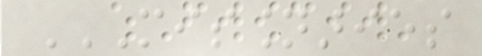MISSIONARIES
